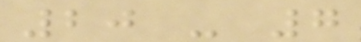20 - 7
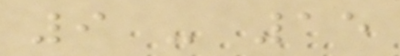9 - 15
